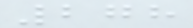278
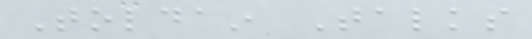Toldain Talks
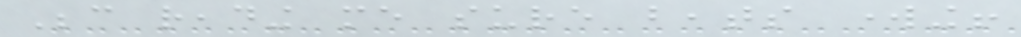Because reading me sure beats working!
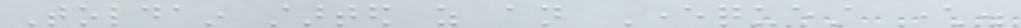Toldain started as an Everquest character.
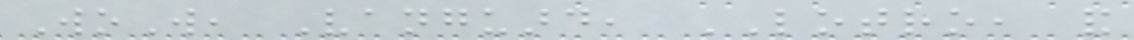WoW, Vanguard, LOTRO, and
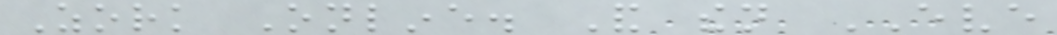Zork Online. And then EVE
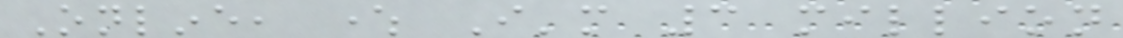Online, where I'm 3 million
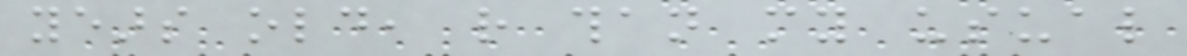years old, rather than my usual
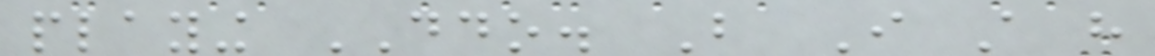playing DDO. But I still have
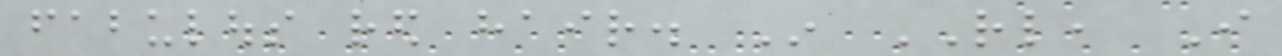fabulous red hair. In RL, I
